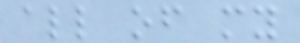all of my
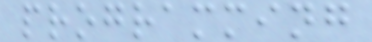programming
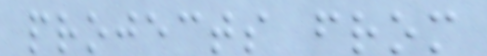projects from
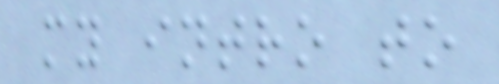my intro to
